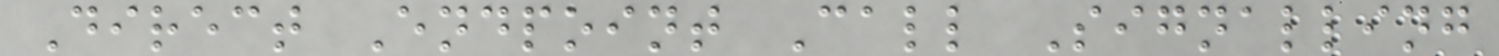Direct Endpoint Call Signalling
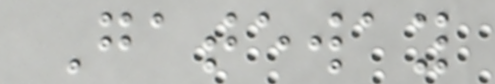Gateway
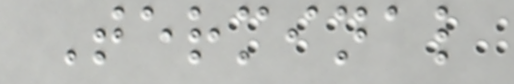Terminal
